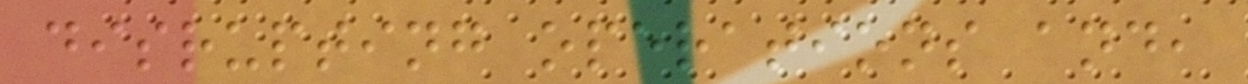disrupting operations and,
